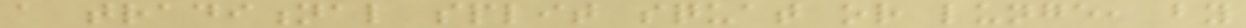a traditional split squat or lunge, by
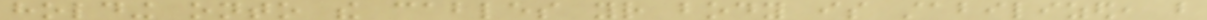holding onto the cables your body is stabilized, but
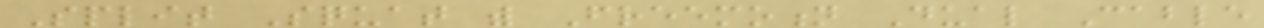Split Squat with Freemotion Dual Cable
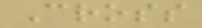Cross
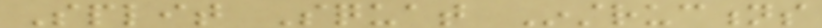Split Squat Instructions
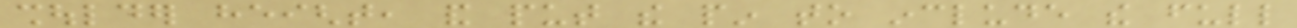shoulder height, and put the pin to include the full
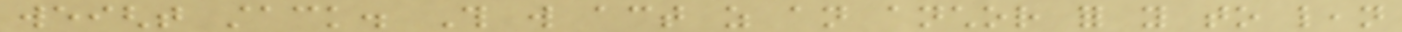weight stack. This will act as an anchor for you to lean
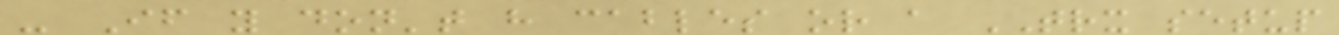- If you don't have cables or a TRX setup
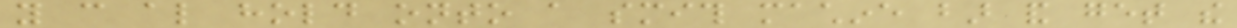you can also hold onto a smith machine bar and get the
